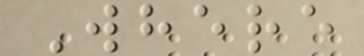Where
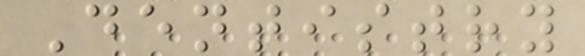Dentistry
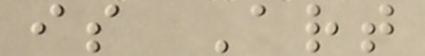is Art
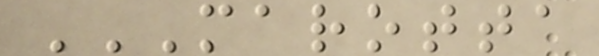MAROTTA
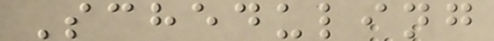Scheduling
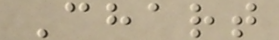Chart
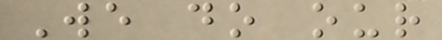We do our
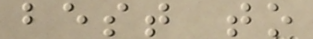best to
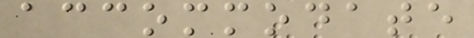accommodate
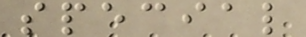special
